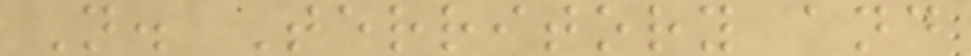N. Territory and
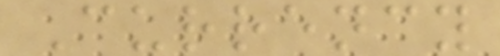Currency
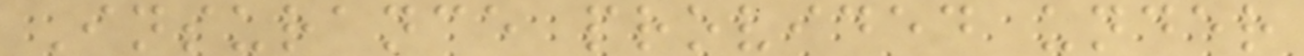Insurance provided under
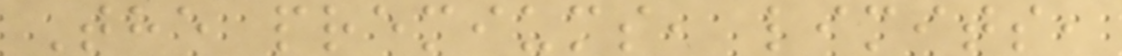The premiums, limits,
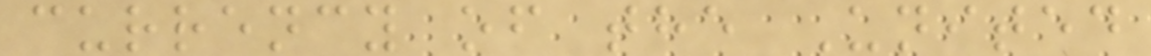currency of the United
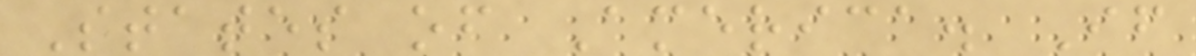States of America. If
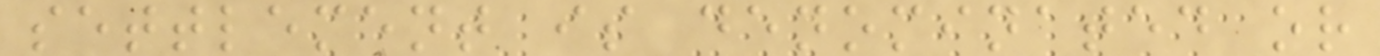settlement is denominated or
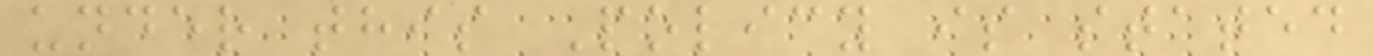under this Policy is stated
